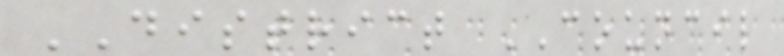DISTRICT COUNCIL
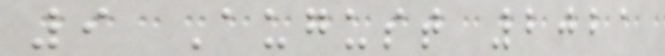9 August 2021
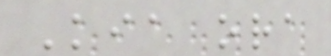Kia ora
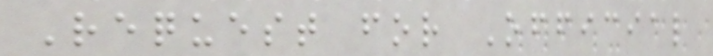Request for Official
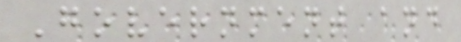Government and
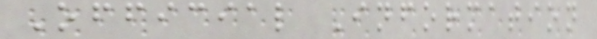Official Information
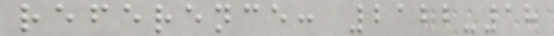reference: 2122-18
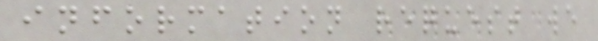information request we
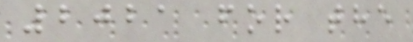2021 for the
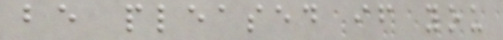be pleased if you
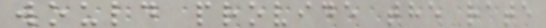would provide the rate
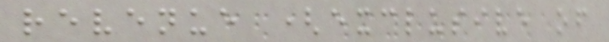revenue (exclusive of
